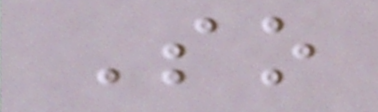So
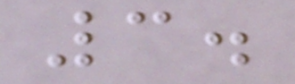3.
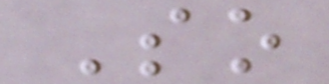So
